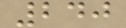240
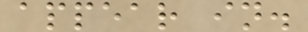appear in.
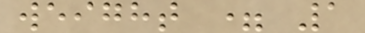weight = 1
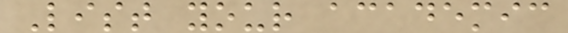List your academic
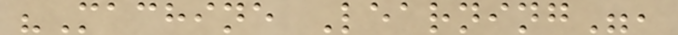"Machine Learning",
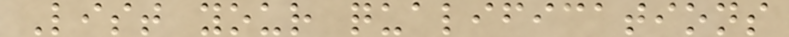List your qualifications
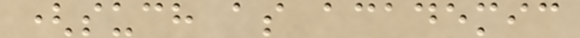(such as academic
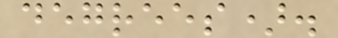degrees).
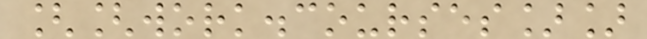[[work.courses]]
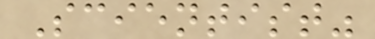Scientist"
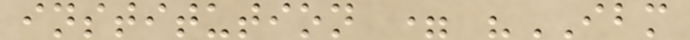institution = "IBM
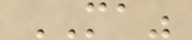MA"
